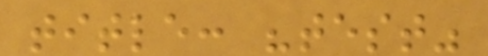title: "test"
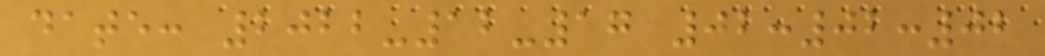date: 2022-12-17 02:02:02
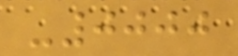-0000
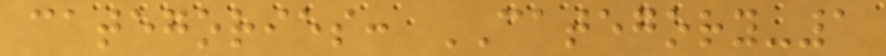categories: CATEGORY-1
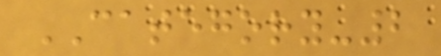CATEGORY-2
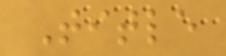Title
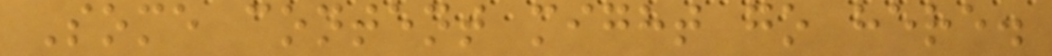Some content might go here.
